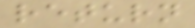return
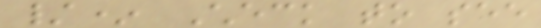/* Check to see
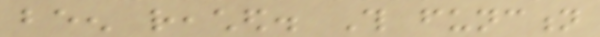been reached. This function
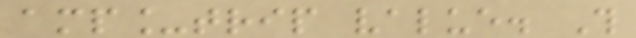amp_trip value. This
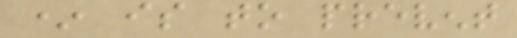* is to prevent
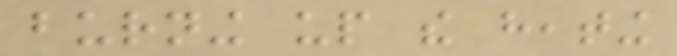burning up the heating
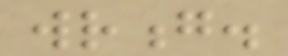wrong.
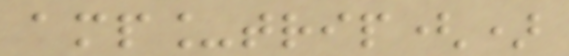amp_trip()
